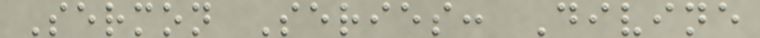Sermon Series: Divine
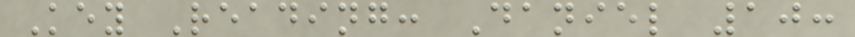Key Reading: Daniel 10:
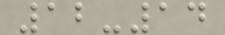12-14
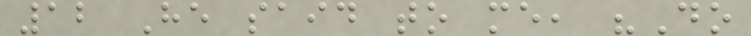12 He said to me, "Do
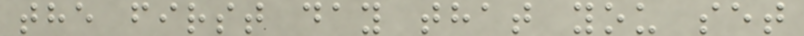the first day that you set
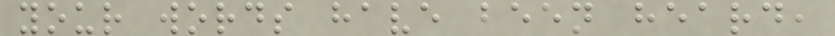your words have been heard,
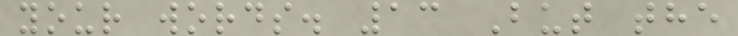your words. 13 But the
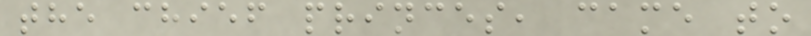the chief princes, came to
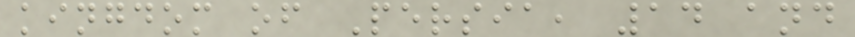kingdom of Persia, 14 and
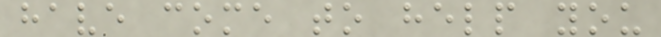have come to help you
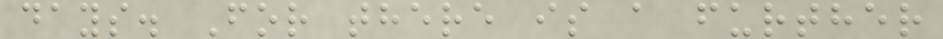days. For there is a further
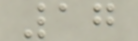17
